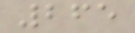265
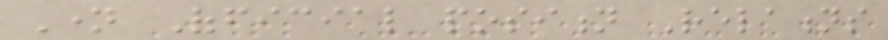Name Official position Relations
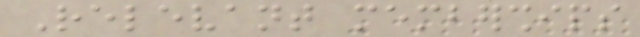Relevant memberships
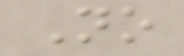No
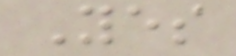Yes
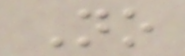No
